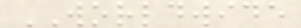WORLDWIDE
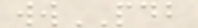wwPDB
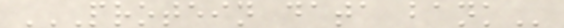PROTEIN DATA BANK
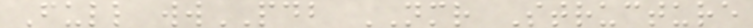Full wwPDB NMR Structure
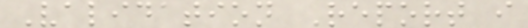Validation Report i
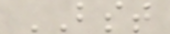BST
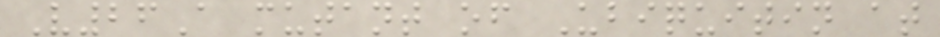V26A mutant of Ubiquitin at
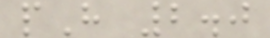pH 2.0
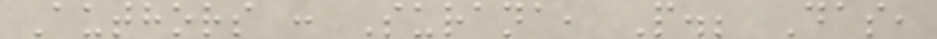Authors : Surana, P.; Das,
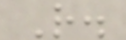R.
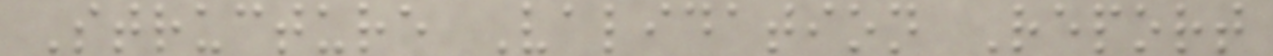Structure Validation Report
